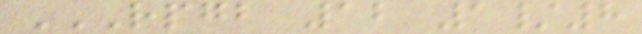RPGB 12 1/8
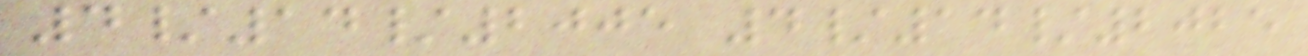4/14/2005 4/14/2025
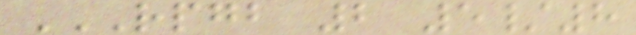RPGB 2 5/8
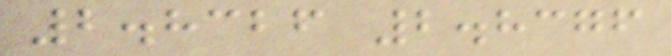2.8326 2.8376
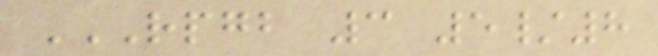RPGB 3 5/8
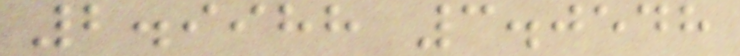2.9988 3.0548
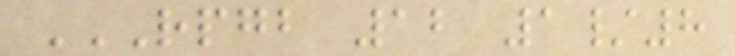RPGB 12 1/8
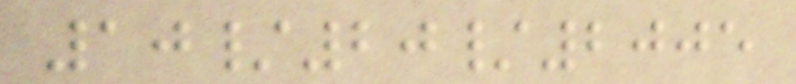10/20/2005
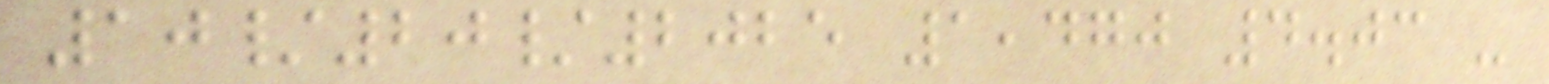10/20/2025 1,470 4.03 -
